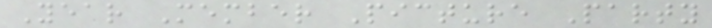Year Member Picture Party
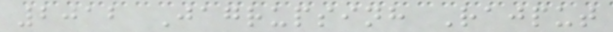2012 Jagrupsinh Rajput
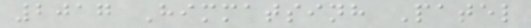2017 Himmatsinh Patel
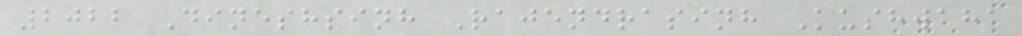2022 Dineshsinh Rajendrasinh Kushwaha
